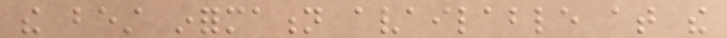the best information available at the
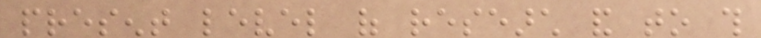present level of research and to this
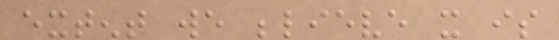extent we believe it is
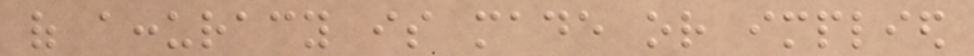of accuracy is made or implied
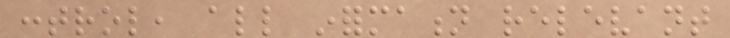control, all information relevant
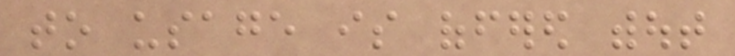to usage is offered without
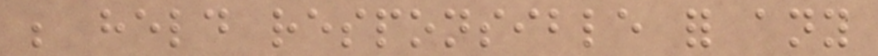be held responsible for any
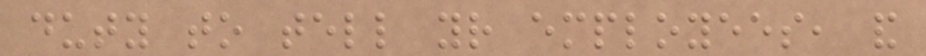duty to tell your employees, and
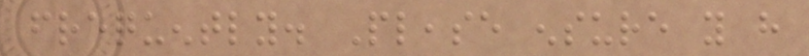frequently. Please ensure you have
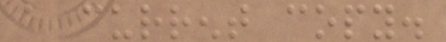a current copy.
